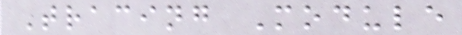Tracing Module
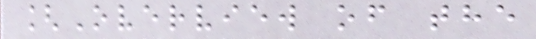[Overview of the
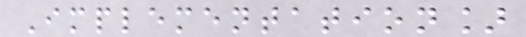Implementation]
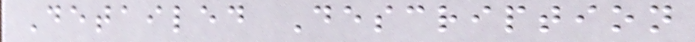Detailed Description
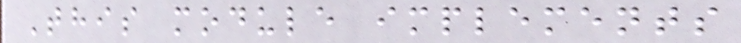This module implements
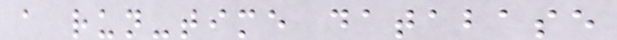a run-time database
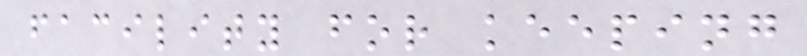facility for keeping
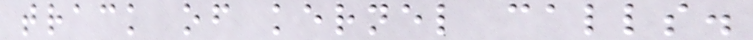track of kernel calls.
